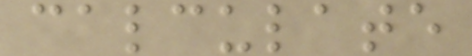calculate
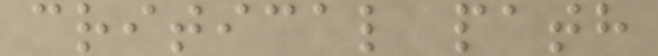critical path
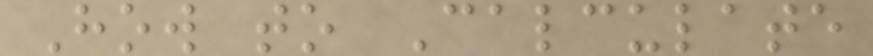How to Calculate
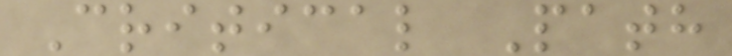Critical Path
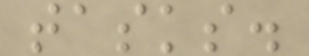tasks.
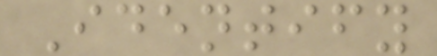Identify
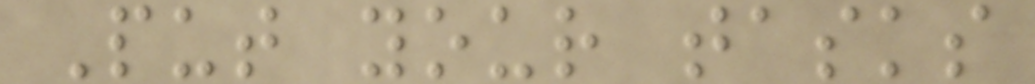Put your tasks
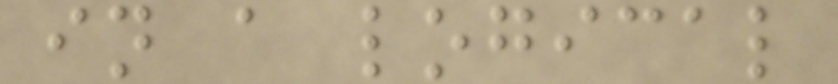in a logical
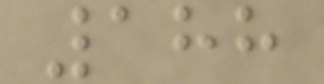188
